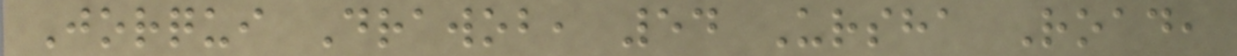Jorqui Drawob, 54 Ursha Road,
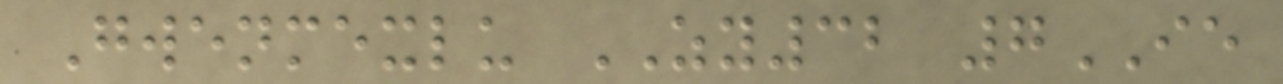Gwenmexlu ZY32 7IE
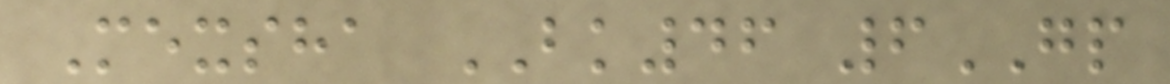Mexsha BK46 6GP
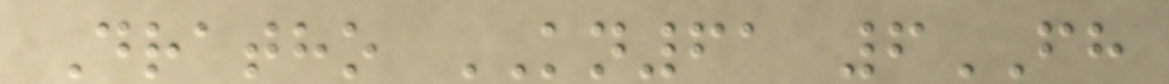Dratho KN61 6FH
